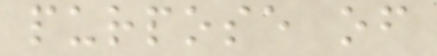purpose of
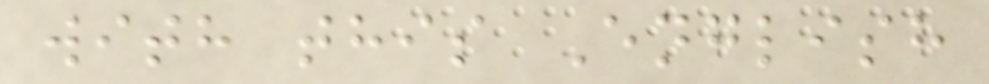with this English
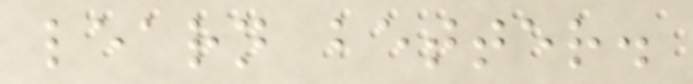learn better.
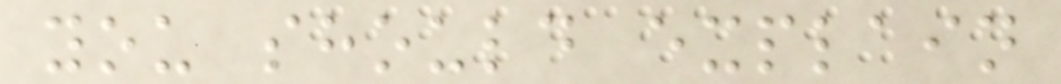you should explain
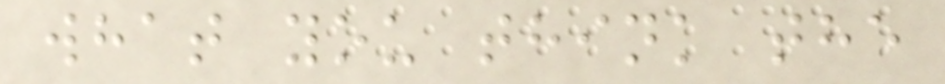what you think the
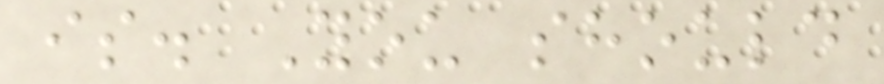is. You should
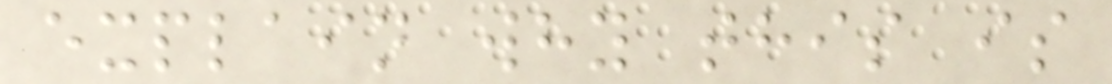explain why this is
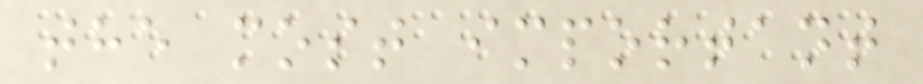the most important
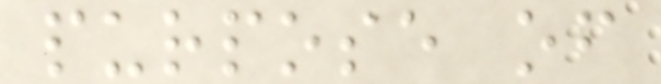purpose of
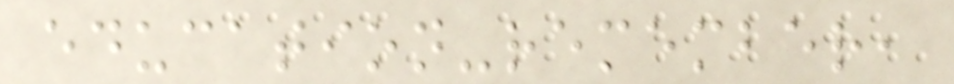education-remember,
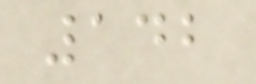142
